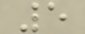5
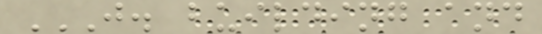J. BUILDING AND
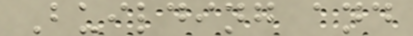Building and
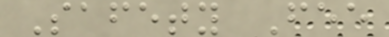Safety Fee
